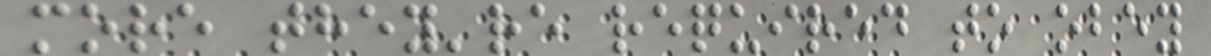more they're required to obey
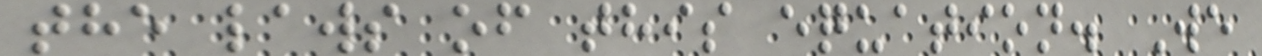the laws of this equation. We
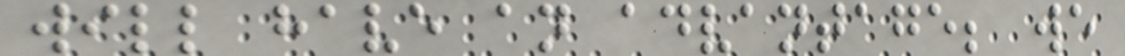will have an advantage; we
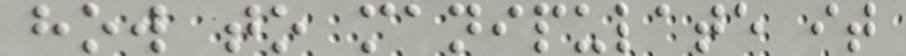how to manipulate it
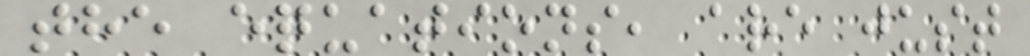the equations, are just
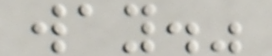way."
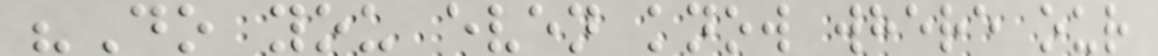"Do you even know where our
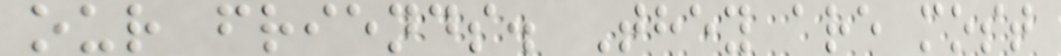our friends. They are most
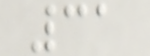31
